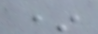*
